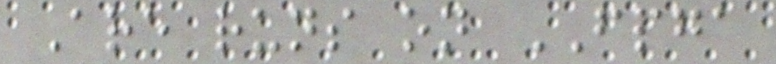Are runs on FPGA
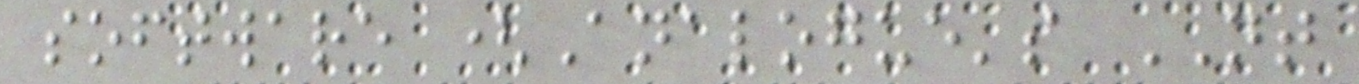software (Analogue's NT
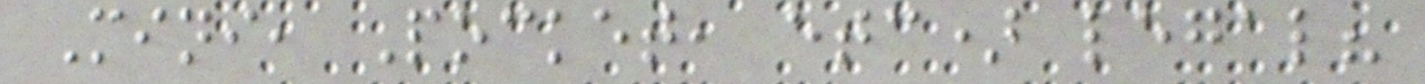Mini, Pocket, etc) legal?
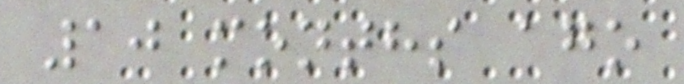10 months ago
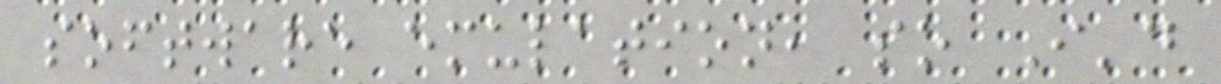software emulation, so I'd
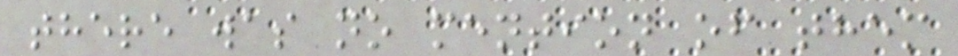there was no mention of them
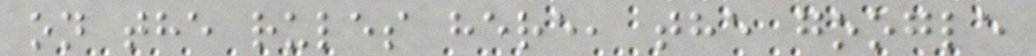on the rules here, the google
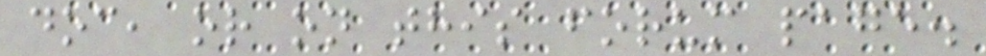doc, or on this forum page.
